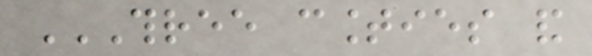THREE COUNTIES AND
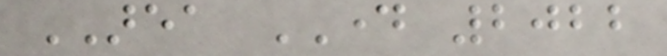AREA DAY 2022
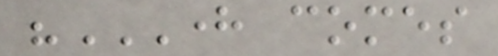"HERE COMES
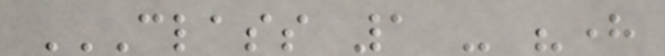CLASS 1 - "HERE
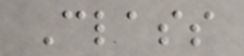Class
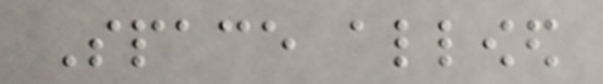Space allowed
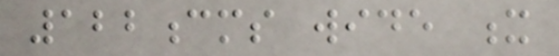122cms wide x
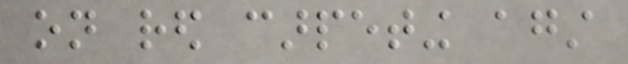on red carpeting against
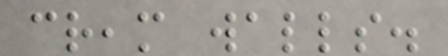cream walls.
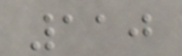110
